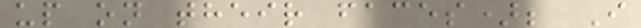up on their faces); I
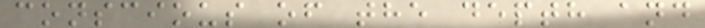conscious of the depth and
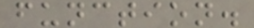function.
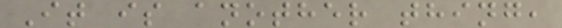It is another thing,
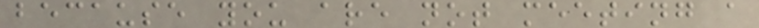because you are not meeting a
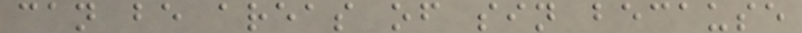can be areas of sin because
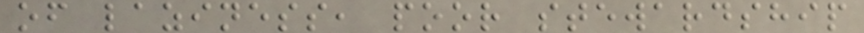of laziness, poor stewardship
